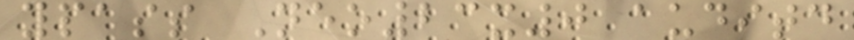ypass Neo23x0 auditd
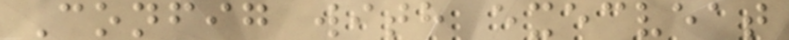Config with execveat
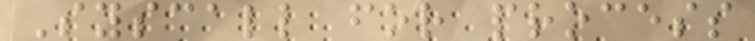Syscall for process
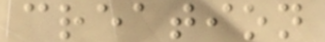creation
